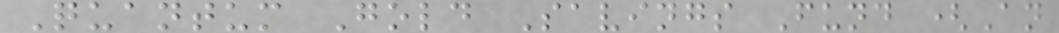Quantum Gold Savings Fund (An
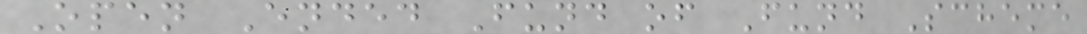Open Ended Fund of Fund Scheme
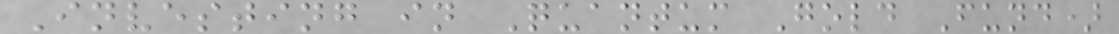Investing in Quantum Gold Fund)
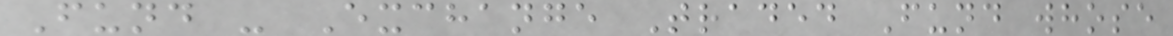Fund - Exchange Traded Fund whose
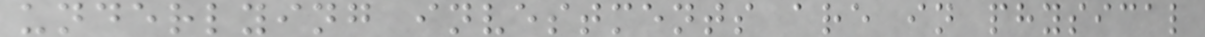underlying investments are in physical
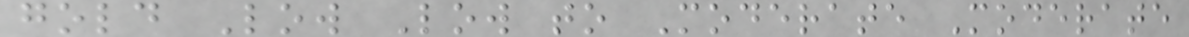gold Low Low to Moderate Moderate
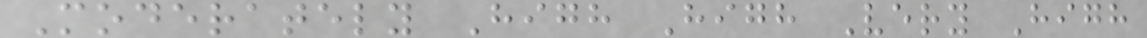Moderately High High Very High
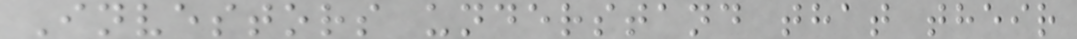Investors understand that their
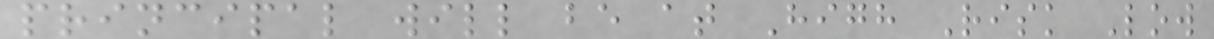principal will be at High Risk Low
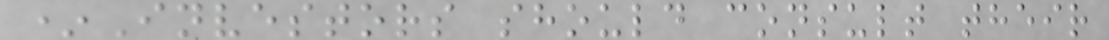*Investors should consult their
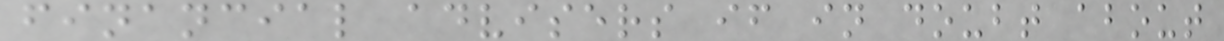financial advisers if in doubt about
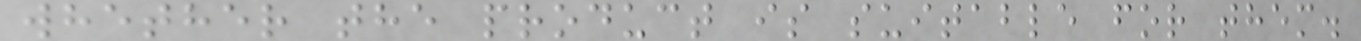whether the product is suitable for them.
